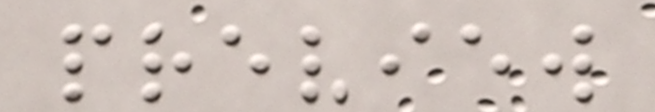preview
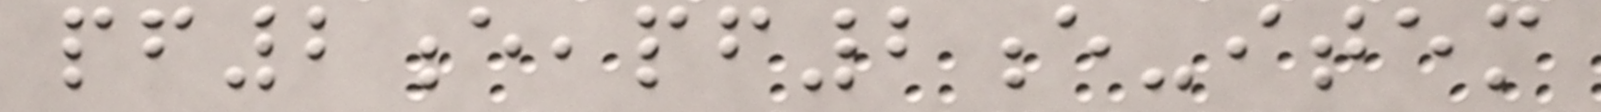pf2e,pf2e-item
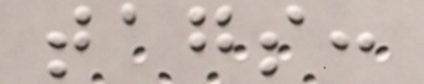tags:
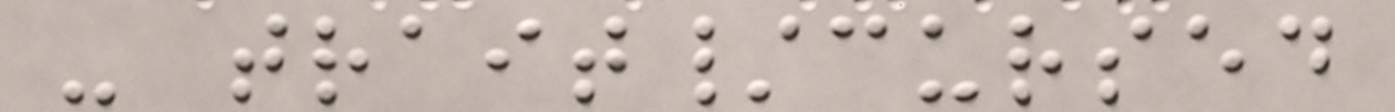- trait/cursed
